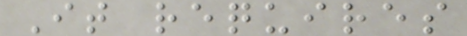It requires
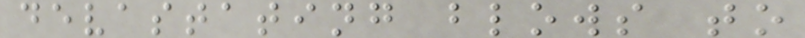devastating blows to
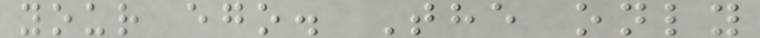your ego. The only
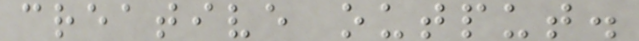creative output.
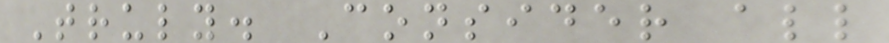Truly. Consider all
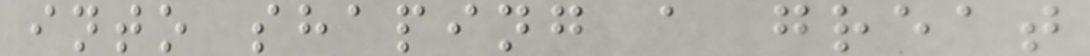into shaping a great
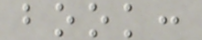book:
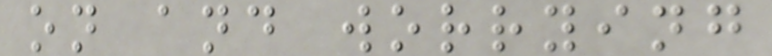on and worrying
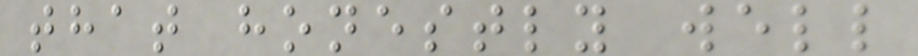that honestly well
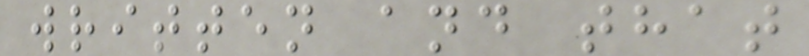written and that
